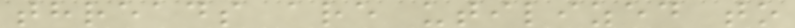threads are utilized to
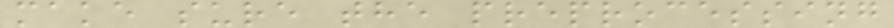make sure the preprocessing
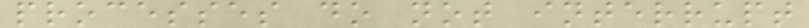processes do not interrupt
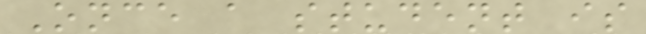Once a student is
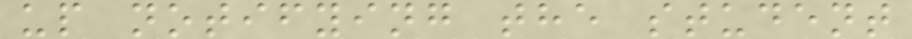up notifying the student
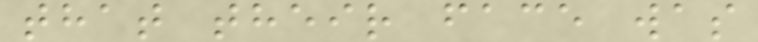that their face was
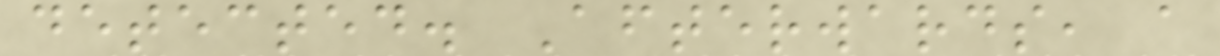detected. Afterwards, a
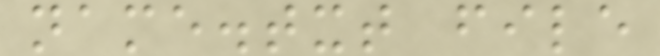name.txt file
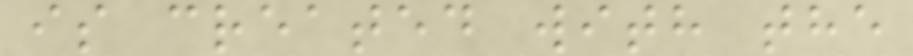is created with the
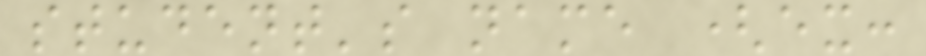student's name (ex:
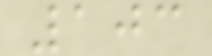103
